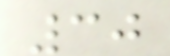30
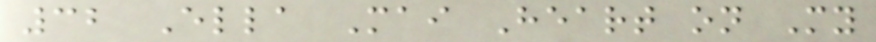32 Ella Mai Heart on My
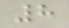8
